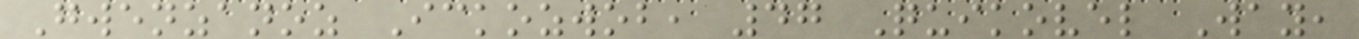Gwenzanoz Ickozwob, 47 Quikovel Way,
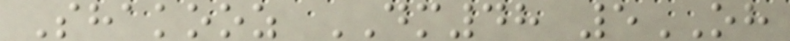Shakooz DM48 5OH
